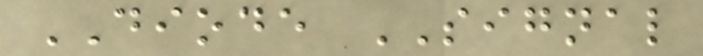DIODE SIGNAL
